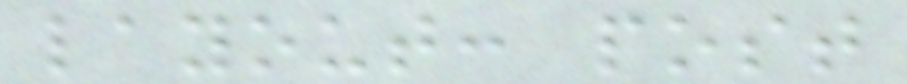layout: post
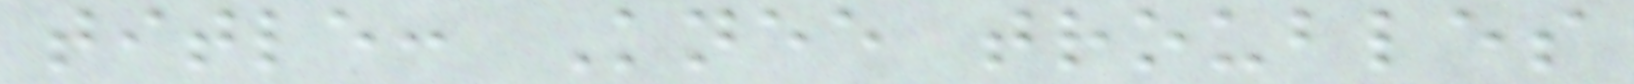title: Knee troubles
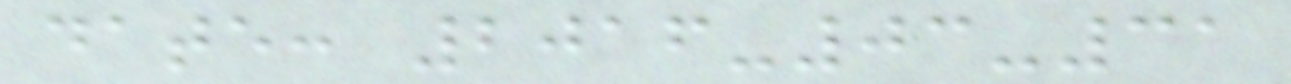date: 2016-03-31
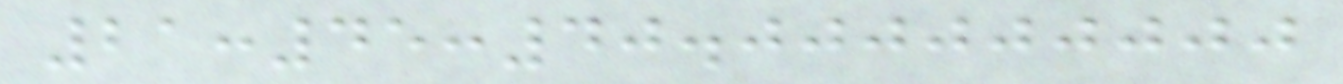21:45:40.000000000
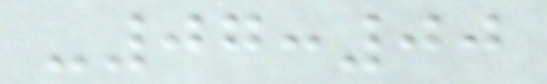-07:00
